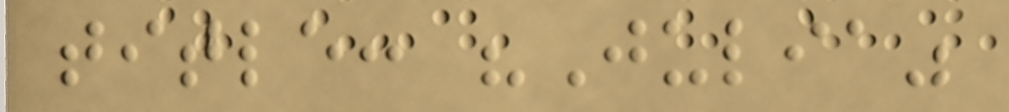title: "Julia"
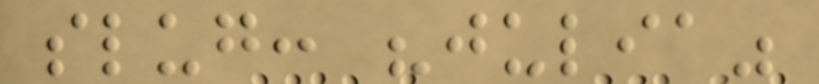slug: "julia"
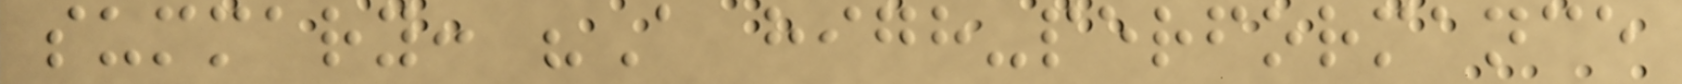summary: "A high-performance
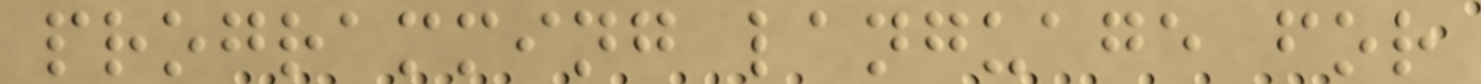programming language for
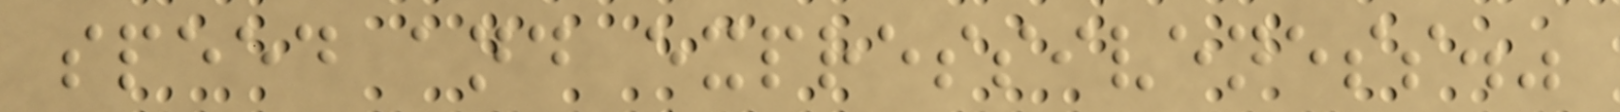speed and expressiveness."
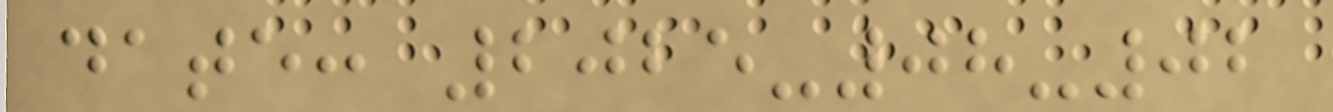date: 2025-08-02
